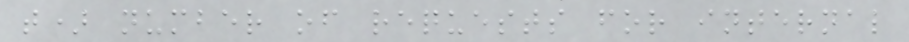t) number of requests for internal
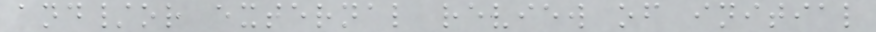and/or external review of initial
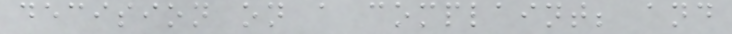decision on a complaint; and
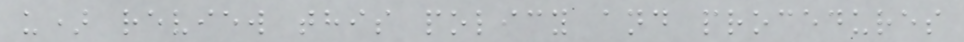u) review this policy and procedures
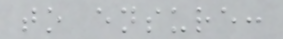to ensure:
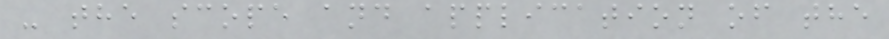- the scope and application of the
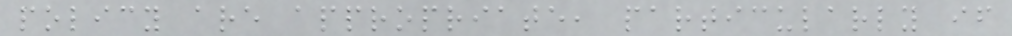policy are appropriate, particularly if
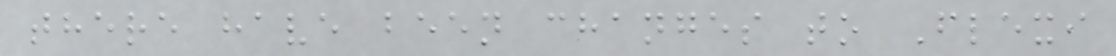there have been changes to Flexi
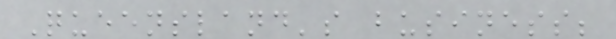Queensland's business;
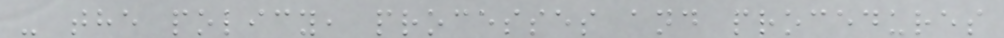- the policy, processes and procedures
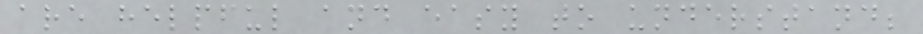are helpful and easy to understand;
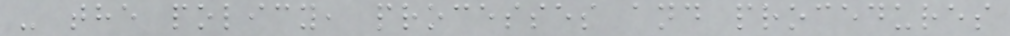- the policy, processes and procedures
